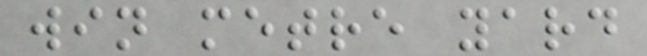win metre yard
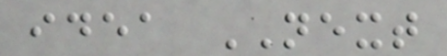idea NEXT
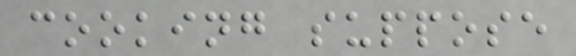cooking suppose
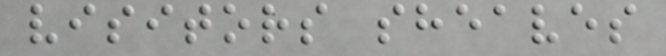visitors sheaves
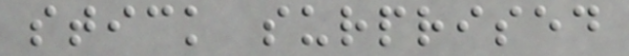stick surprised
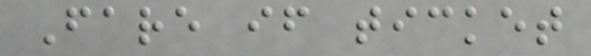Fare if ticket
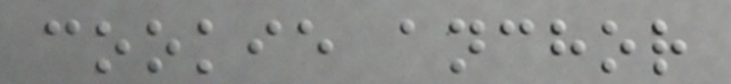cookie anchor
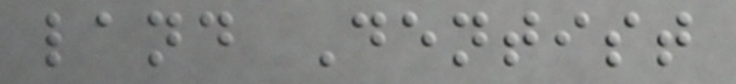land Dentist
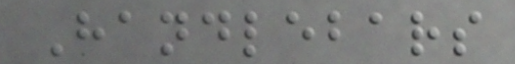Handlebars
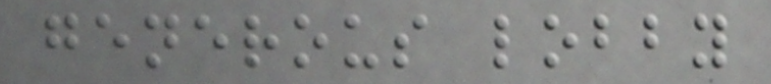generous lobby
